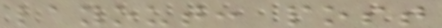layout: post
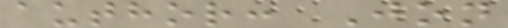author: Jon
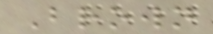Brown
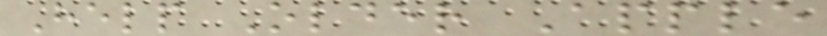Help Older Apple
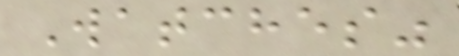Watches"
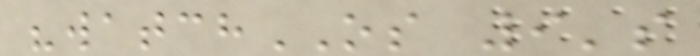"watchOS 9's
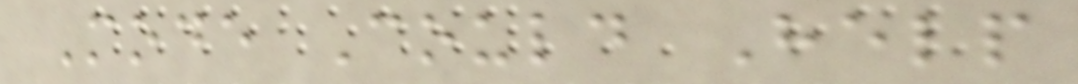Mode Could Help
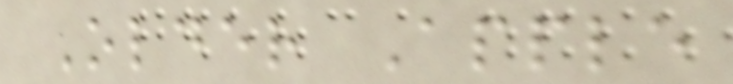Older Apple
